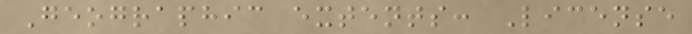Geographic extents: License
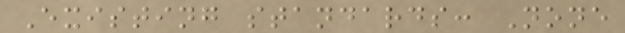Existing standards: None
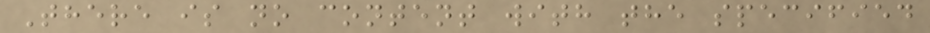There is no content with the specified
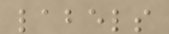labels
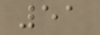51
